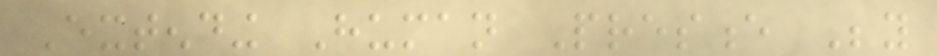Extending Human Presence Beyond
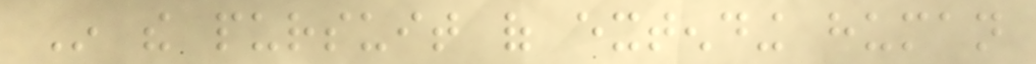In the pursuit of extending human
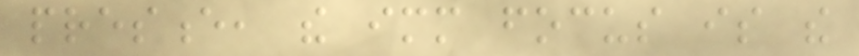presence, the immediate focus is the
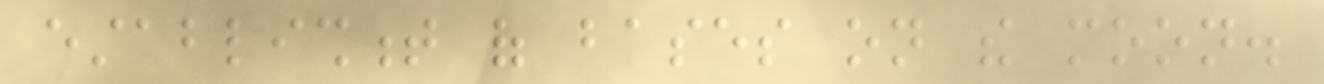establishment of bases on the moon.
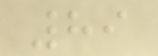89
